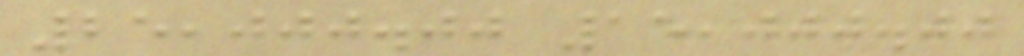25,000.00 15,000.00
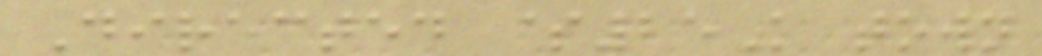Directed $25K town
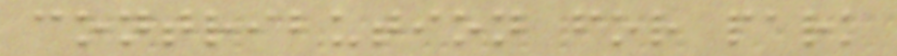contribution for park
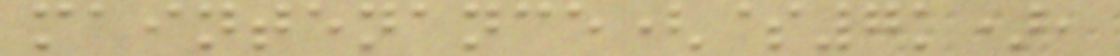maintenance($7k),
